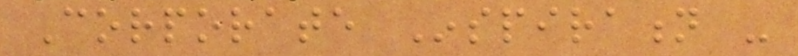Corporate Inspiration -
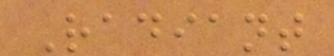Radiant
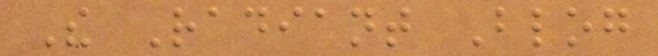The Radiant Blog
